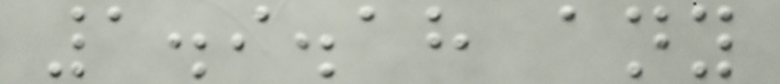1.9.18 any
